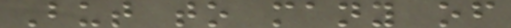But to many of
